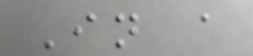In a
